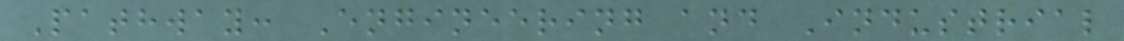Pathway: Engineering and Industrial
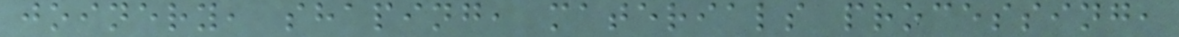joinery, shaping, materials processing,
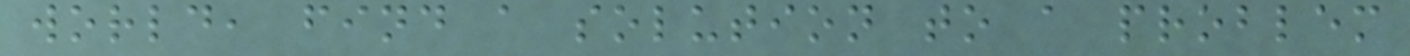world, find a solution to a problem
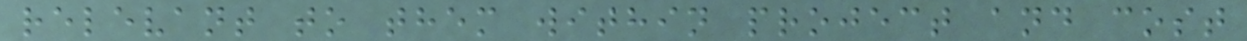relevant to them within project and cost
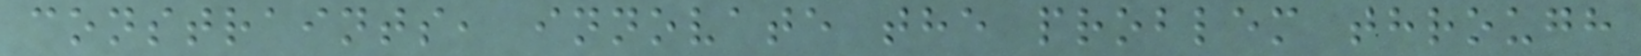constraints, innovate the problem through
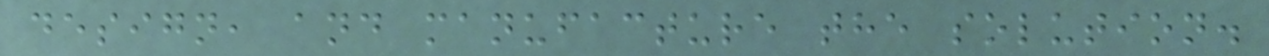design, and manufacture the solution.
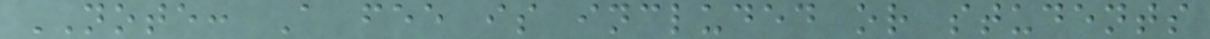NOTE: A fee is included or students
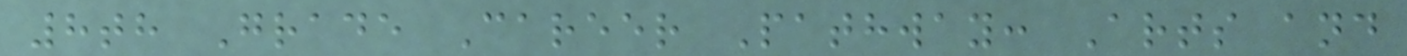8th Grade Career Pathway: Arts and
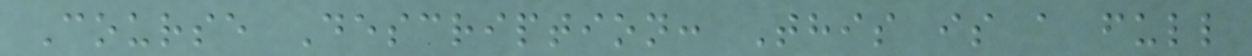Course Description: This is a full
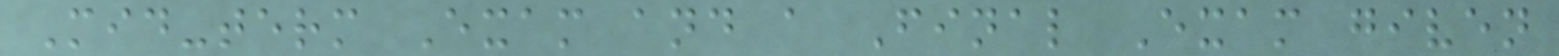Mid-term Exam and a Final Exam given
